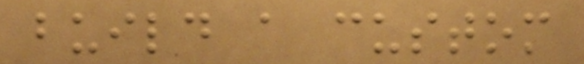build a custom
